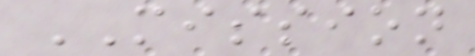MISSION
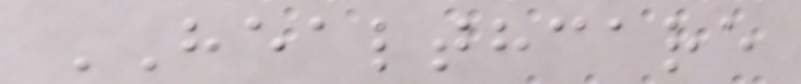HEALTHCARE
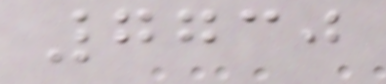7730
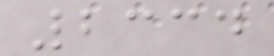2334
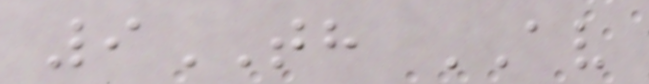9TH AV
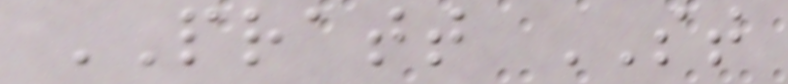PRATT ST
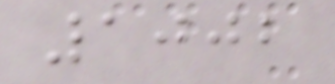1002
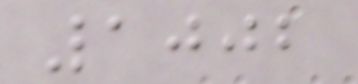1002
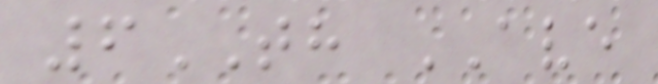6TH AVE
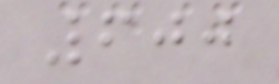600
